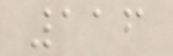116
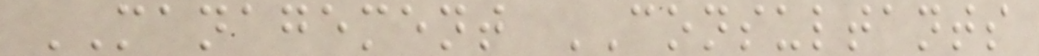MANAGEMENT CONSULTANTS
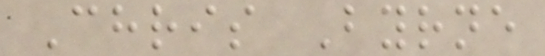Chris Byrne
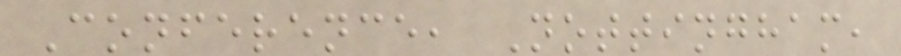Conference, Nottingham,
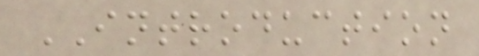INTRODUCTION
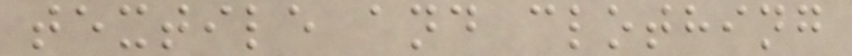textile and clothing
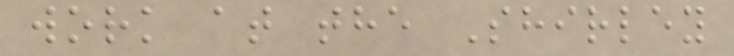work at the Shirley
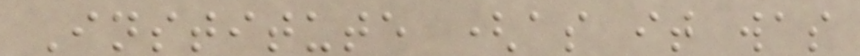Institute (as it was
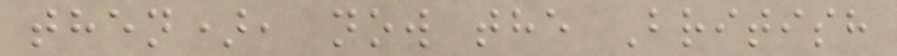then), now the British
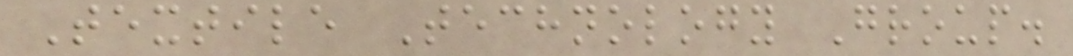Textile Technology Group.
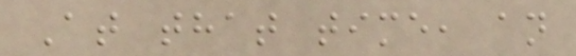At that time, an
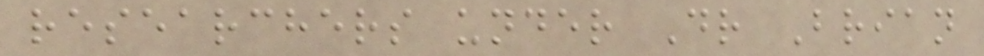researchers under Dr Brian
